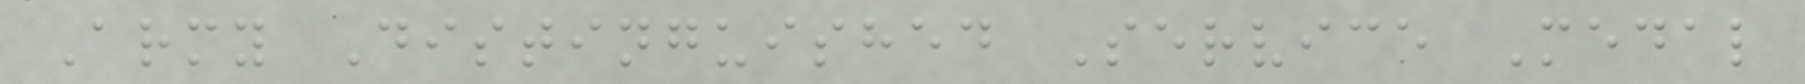Army Distinguished Service Medal
